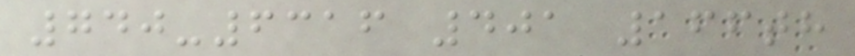740-6316 401 166th
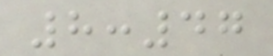8:47
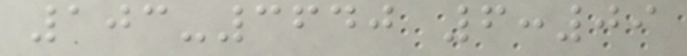103-3640 6:09
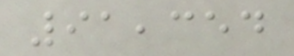91,354
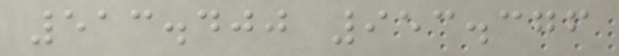513.400 953.376
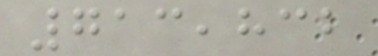713,832
